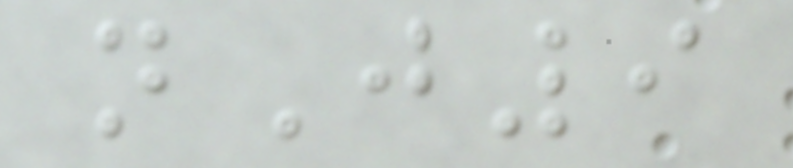nJ9
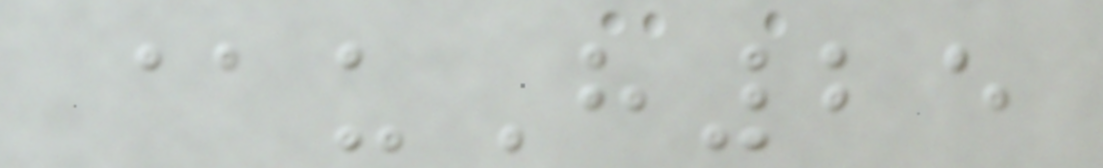@uH25
